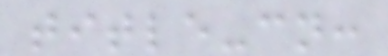title-cn:
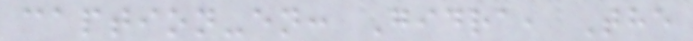caption-en: Gidra, The
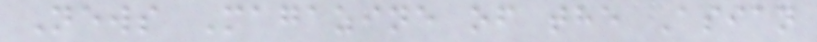News Magazine of the Asian
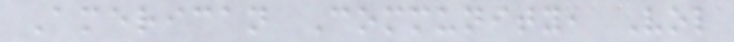American Community, Vol
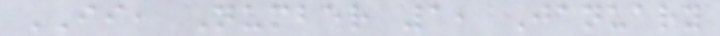II, Number 1, January
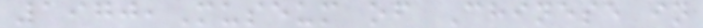1970,Museum of Chinese in
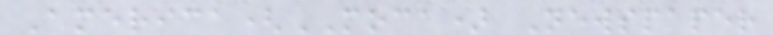America(MOCA) Newspaper
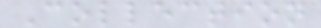Collection
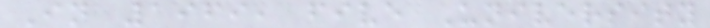In 1969, five University
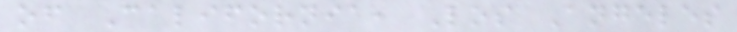of California, Los Angeles
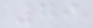79
